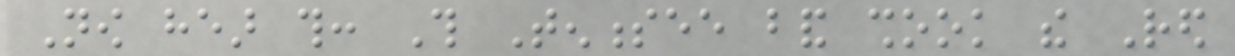Now hear this: This Tennessee band shook the Red
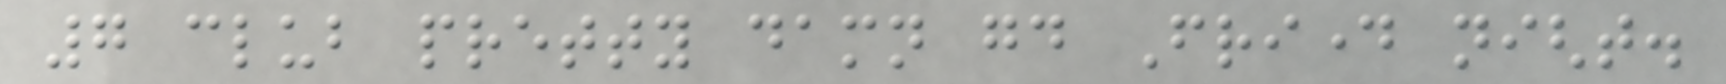7 club pretty damn good Friday night.
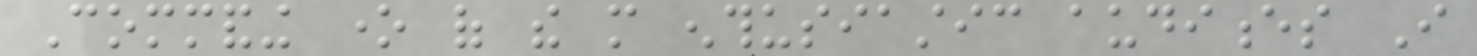Commanding one of the more enthusiastic audiences I
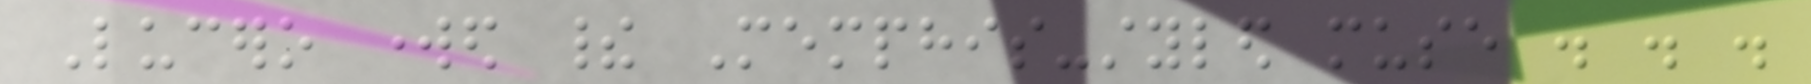Lucero worked their Memphis-styled muse . . .
